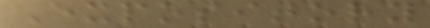Expository
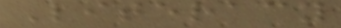Literacy
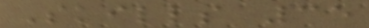Skills 35
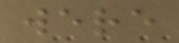were
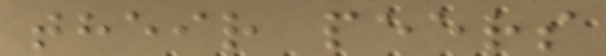their peers
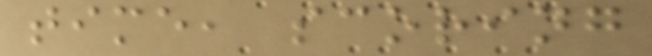time, scoring
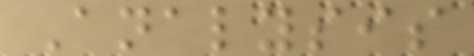Analysis
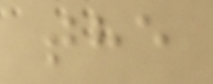the
